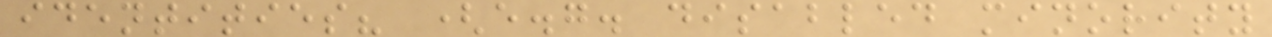identities? (e.g. disabled minority
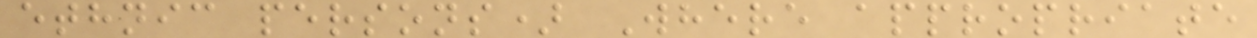ethnic persons) Where appropriate
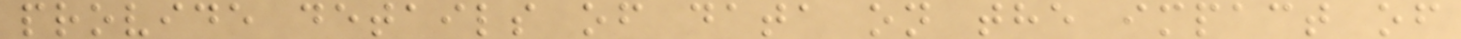provide details of data on the impact of
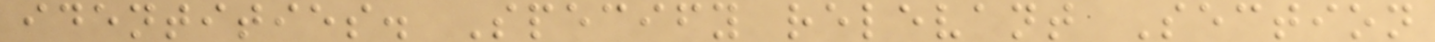identities. Specify relevant Section
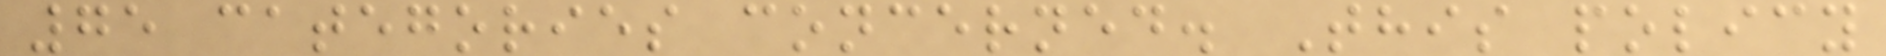75 categories concerned. This policy
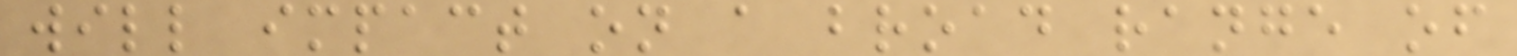will impact on a broad range of
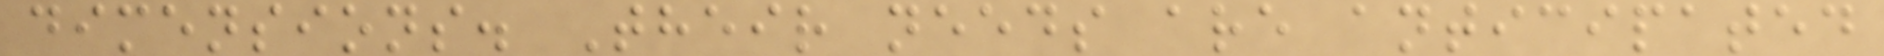dimensions. Their needs are anticipated
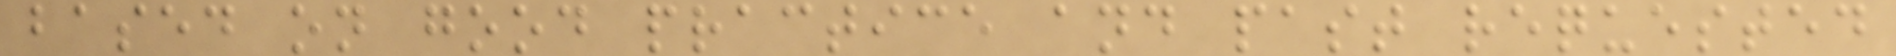based on good practice and past requested
